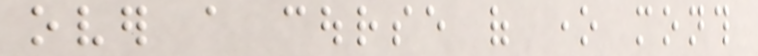over a course of one month
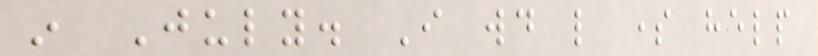in July. I would like some help
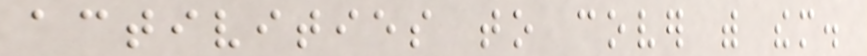activities to cover with them.
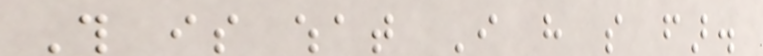This is what I have so far.
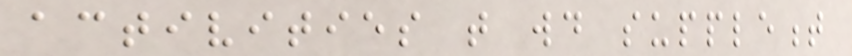activities that would supplement
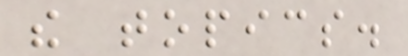the topics.
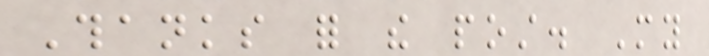Thanks for the post. My
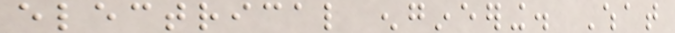electrical engineering. What
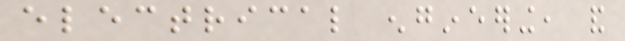electrical engineering, and
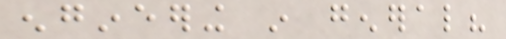engineering in general?
